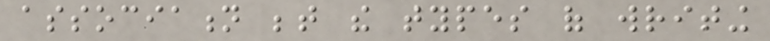association between the types of writing
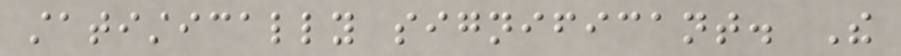statistically significant. The
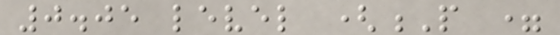0.05 level (P =
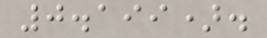0.199).
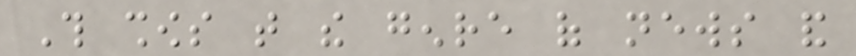This shows that the genre of news and
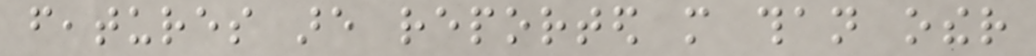features are reported more than other
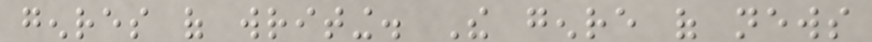genres of writing. The genre of news
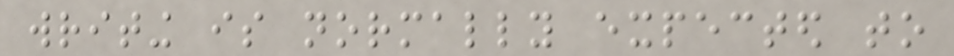writing is normally expected to
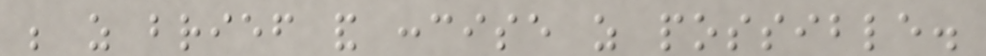be as brief and concise as possible.
